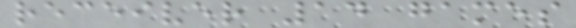receiver 14 games
